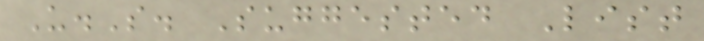U.S. Suggested List
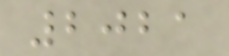2021
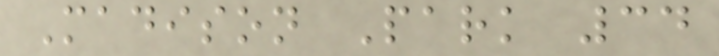Madison Park 34
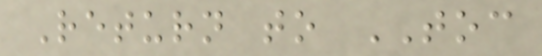Return to TOC
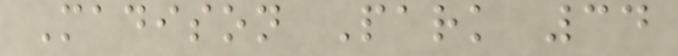Madison Park 34
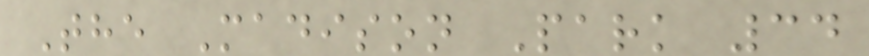The Madison Park 34
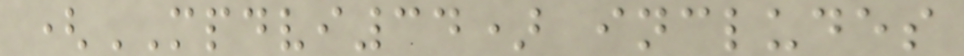(MPDVI34) includes
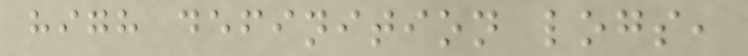high definition logs,
